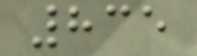835
